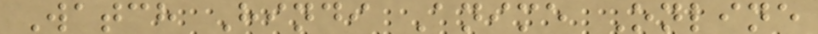Watch Hindi Anime Online
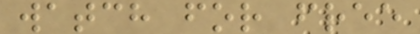watch for free
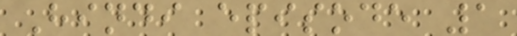Hindi episode 1
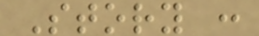Story :
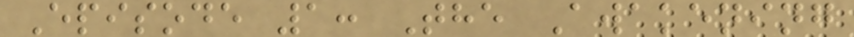Episode 1: The Awakening
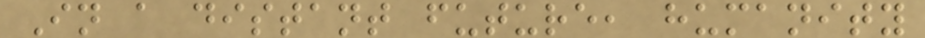In a distant future, humanity
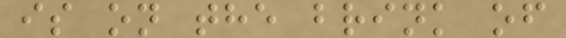is on the brink of
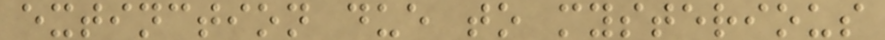extinction due to mysterious
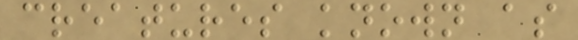creatures known as
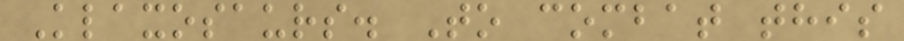Klaxosaurs. To combat this
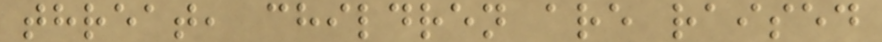threat, children are raised
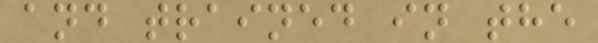and trained in the
